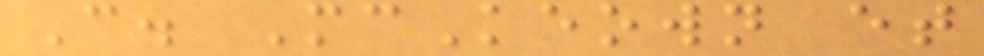C. McKeown et
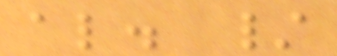al. /
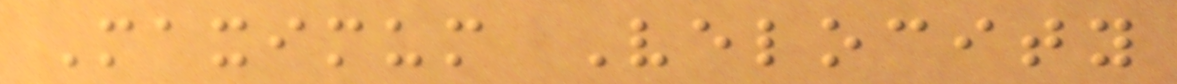Maximum Velocity
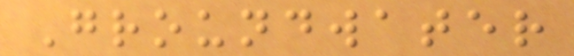Groundwater
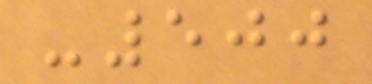-500
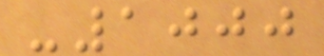-1000
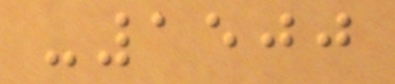-1500
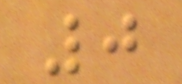0
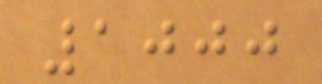1000
